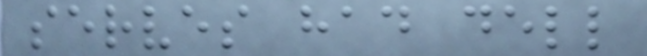serves had dell
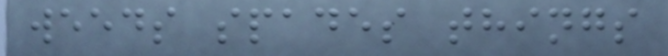weeds spades things
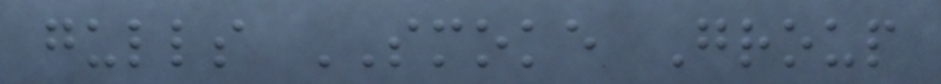gulls SMOKE Group
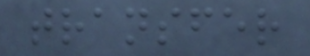transfer
